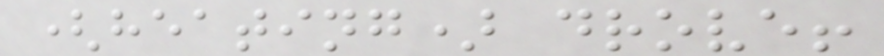(heating) drove!
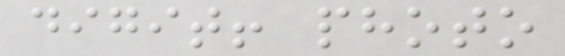digit! photo
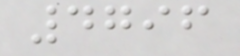4796
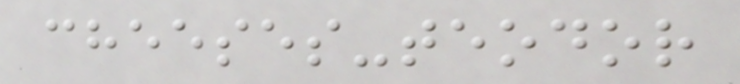cheeses-teodor
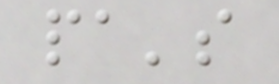pa's
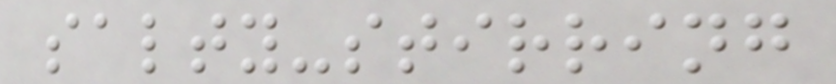salty-stirring
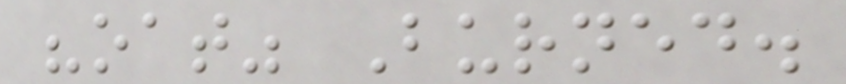"oat" Burned.
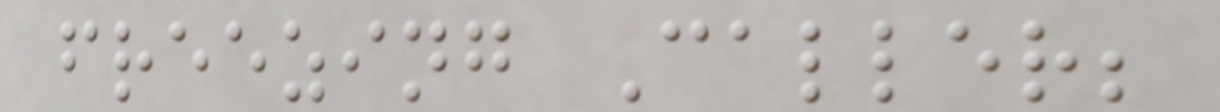freezing Caller;
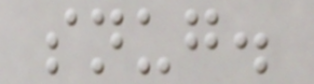snug.
